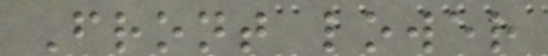Front lower
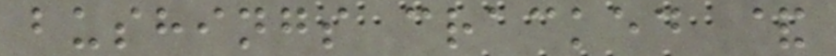bushings cracked &
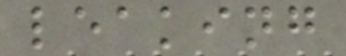leaking
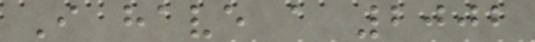I have a 2002
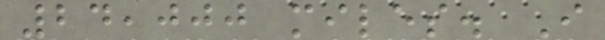24,000 miles. I
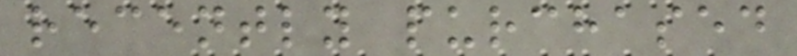recently purchased
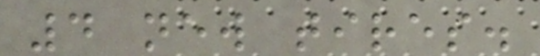4 new tires.
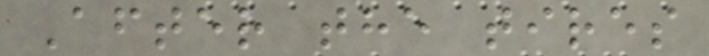After the tires
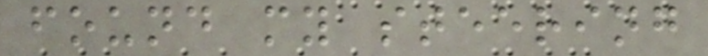found my steering
